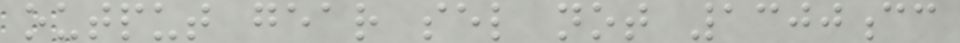output gear sel not 1300cc
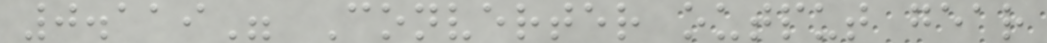0.119" Converter output gear
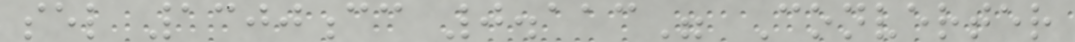sel 1300cc 0.113" Converter
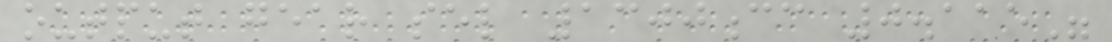output gear sel 1300cc 0.115"
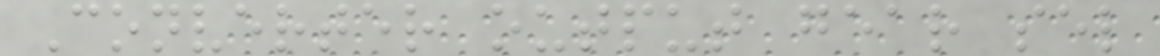Converter output gear sel
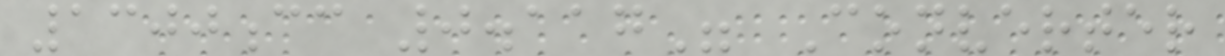1300cc 0.117" Converter
